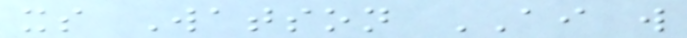its Watson AI will
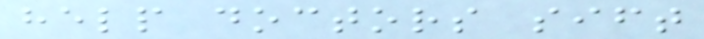help doctors sift
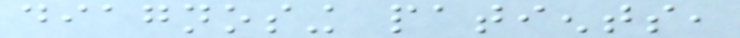diagnosing patients,
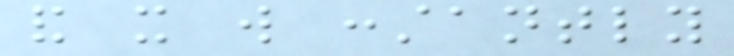and it will constantly
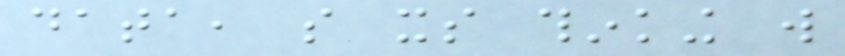data, so its thinking will
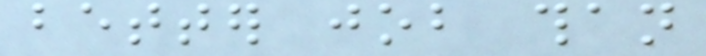better job than
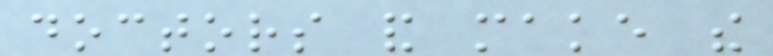doctors and make the
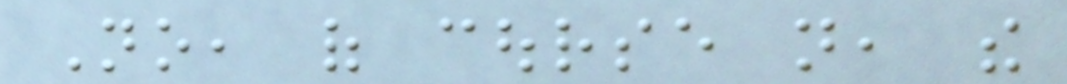No, of course not, the
